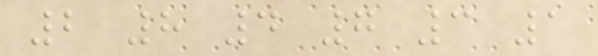2 8 4 7 3 1
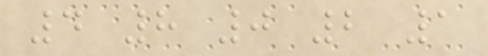4 8 0 2 1
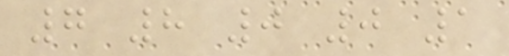7 8 0 0 1
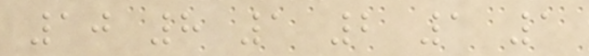10 8 1 2 1 1
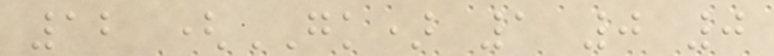12 (GK) 1 0 0
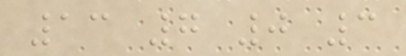13 7 0 3
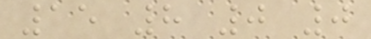15 8 0 0
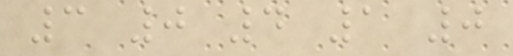3 0 4 1 0
